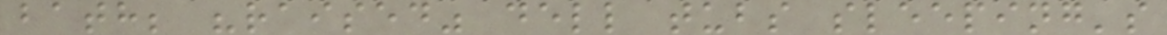bath; "raised" dell tubs sleeping's
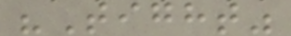"Tight"
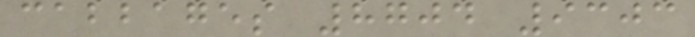cabbages 8704 9303
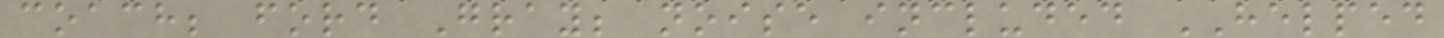coach; ford Gray; noise included HELPED
